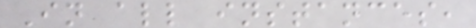In all instances,
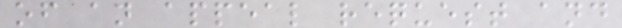of an appeal request and
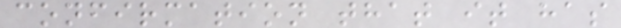confirmation that it has
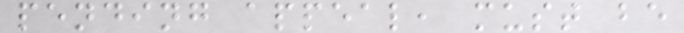pending appeal, must be
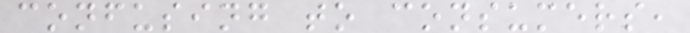confusing to consumers,
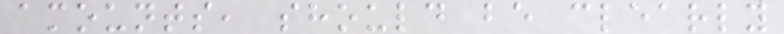amounts, should be clearly
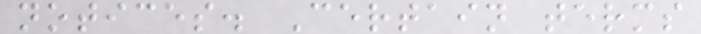notices. Certain terms
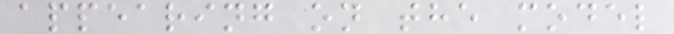appearing on the model
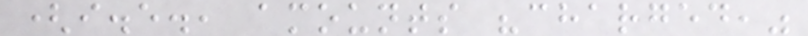(i.e., amounts "charged,"
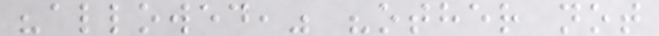"allowed," "other not
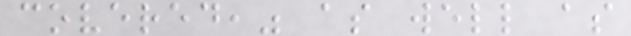covered," as well as
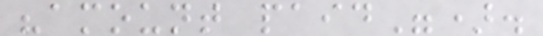"amount paid").
